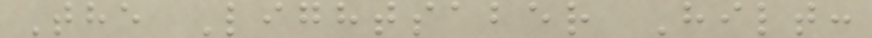The Lightsaber Hilt:
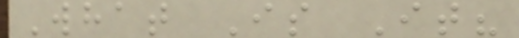What Is It?
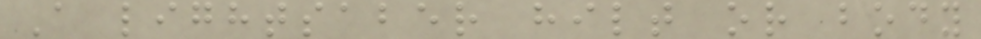A lightsaber hilt or body
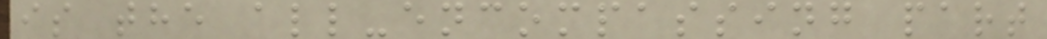is the all-encompassing part
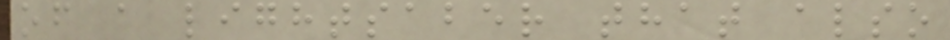of a lightsaber that also
